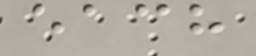each
